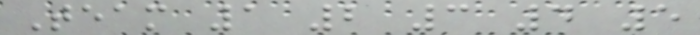Team 1 2 3 4 5
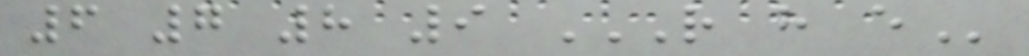6 7 8 9 R H E
